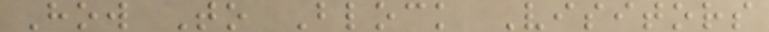How To Block Visitors
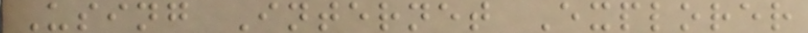Using Internet Explorer
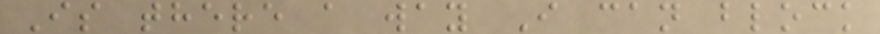Is there a way I can block
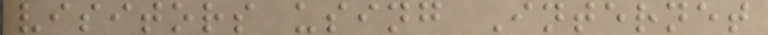visitors using Internet
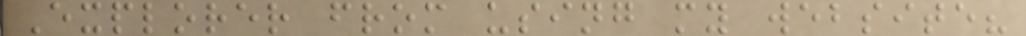Explorer from using my website?
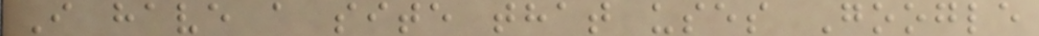I have a site that uses Google
